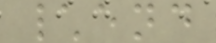\end
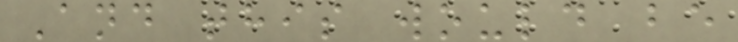And this would be
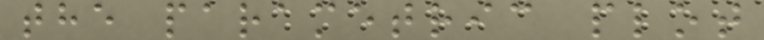the parametric plot
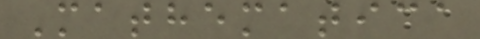Mathematica
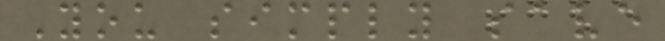You simply save
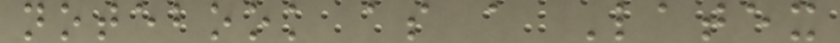notebook as a Latex
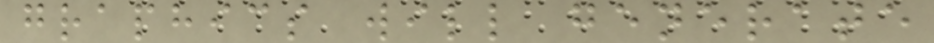graphics will generate
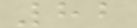82
